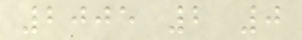2005 2 0
